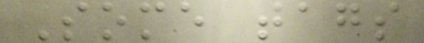Some tags
